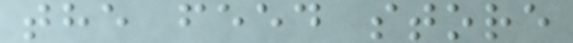the feed store
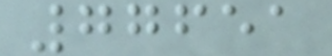77651
